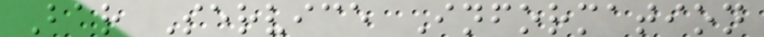Bar Service Information
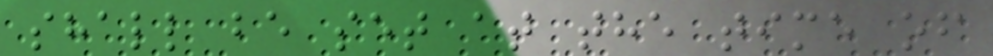shall be set at the time of
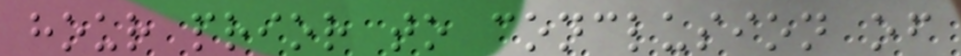hour prior to conclusion of
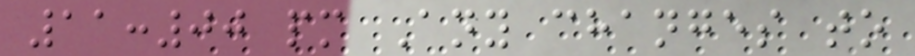11:00 pm Any changes to
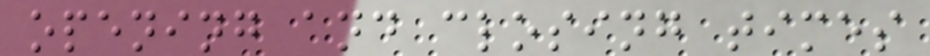opening and closing times
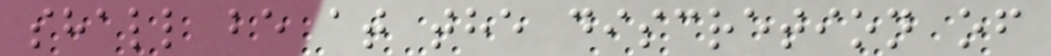shall be at the discretion of
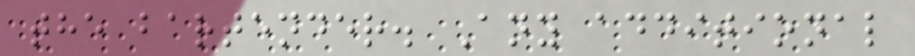the bartender. Any additional
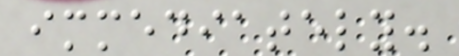immediately.
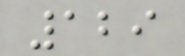129
